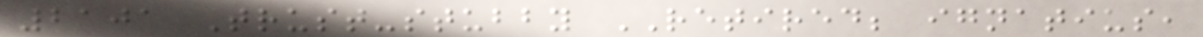2101 Trust-stubby RETIRED; ignatius,
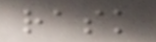rask
